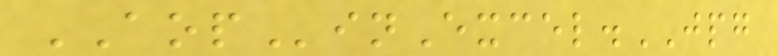AOPinExcel.JPG
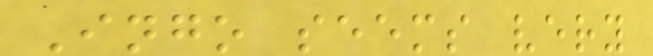Ingo seems very
